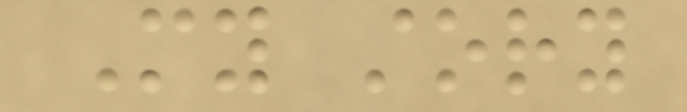My story
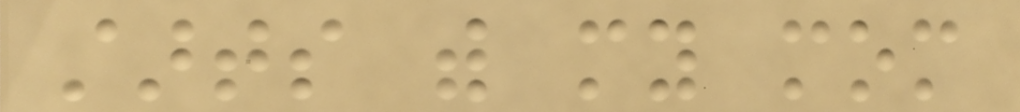starts with my mom
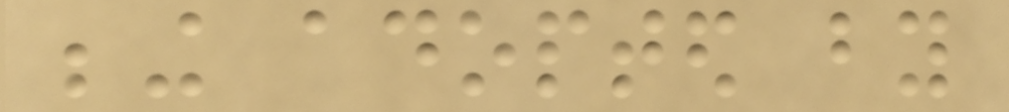being adopted by
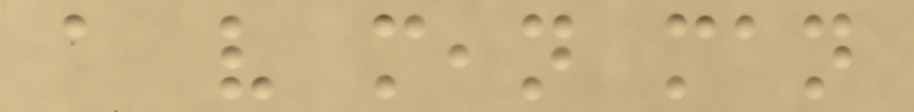a very mean man
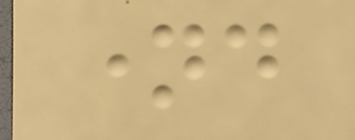named
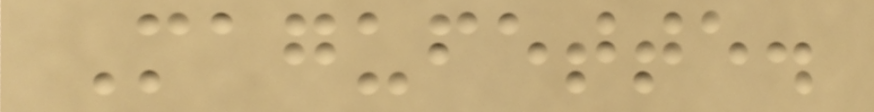Magufette.
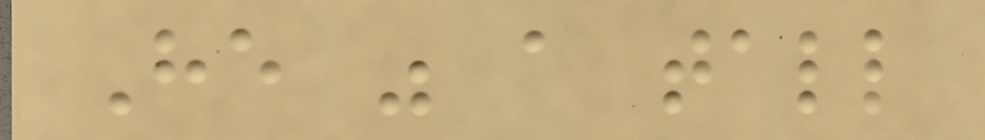He was a tall
